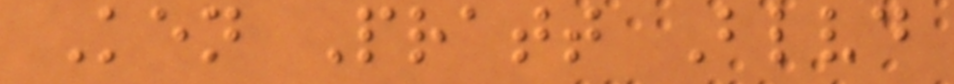Ken Pratt Blvd
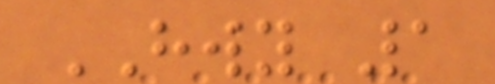HWY 1
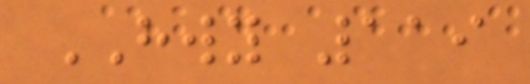HWY 119
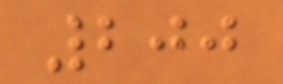200
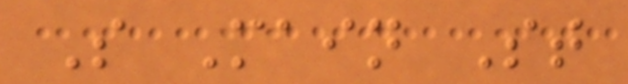S Main St
